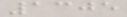1305
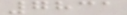7831
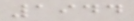1944
